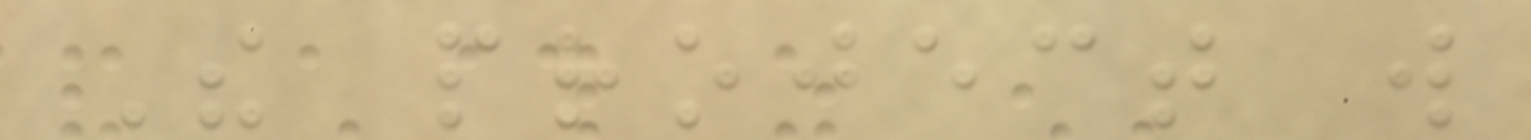The project will
